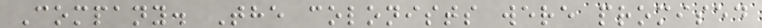Company. The colonists were promised
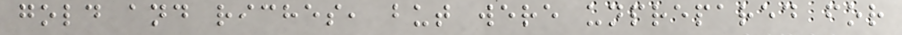gold and riches, but were unprepared for
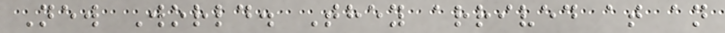New World. They arrived at an
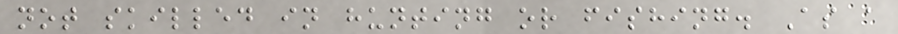not skilled in hunting or fishing. As a
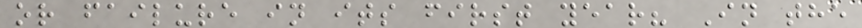or failure in its first year? In the
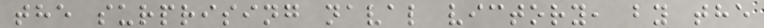the surprising naval victory, by the
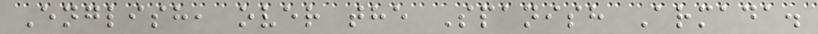English, over the Spanish Armada.
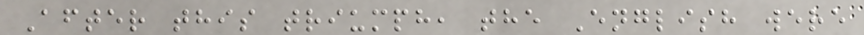After this triumph, the English were
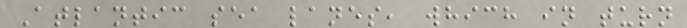Atlantic sea lanes, which in turn
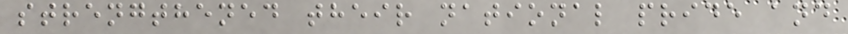strengthened their national pride and
